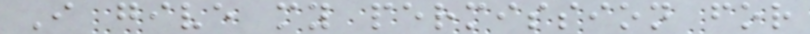I give my permission for
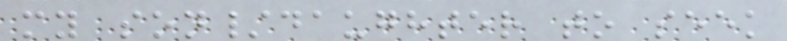my son/daughter to seek
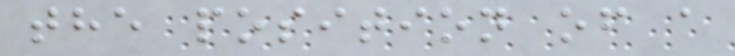the position of a
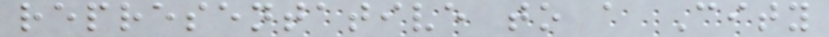representative to a City
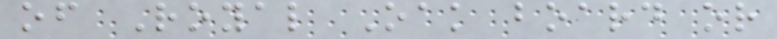of Royal Oak board or
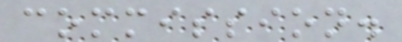commission.
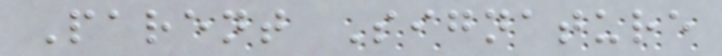Parent Signature
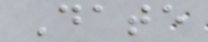Date
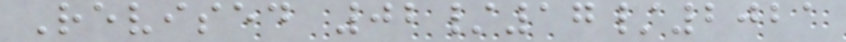Revised 02/17/2021
